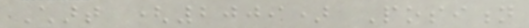Chart (2009) Position
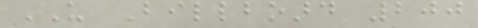US Billboard 200
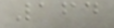164
